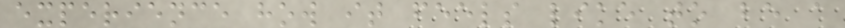experience how it feels like to be a
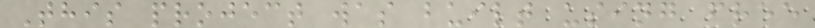This project was built using free
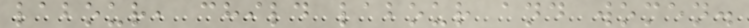labour, child labour and women.
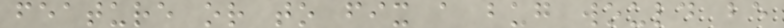feature or to fix a bug would be
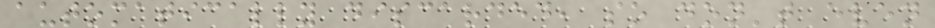automatically discarded, so don't even
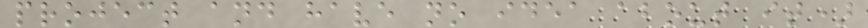project and have no idea about it)
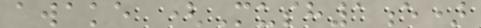awake (Mush1e)
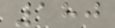180
